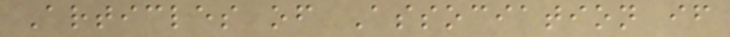Articles of Association if
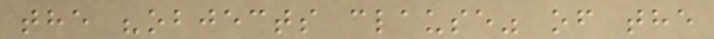the "objects clause" of the
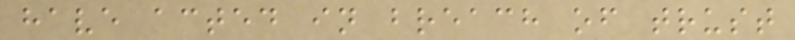have acted in breach of trust
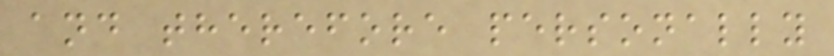and therefore personally
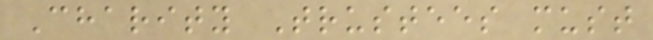Charity Trustees must
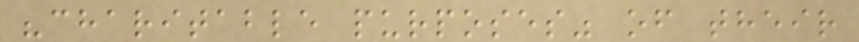"charitable purposes" of their
